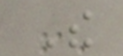The
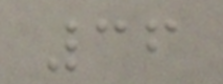36
